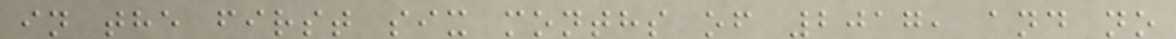in the first six months of 2017, and no
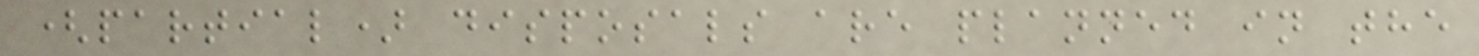(partial) disposals are planned in the
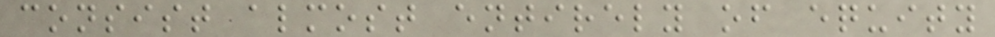consist almost entirely of equity
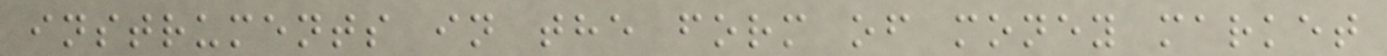instruments in the form of money market
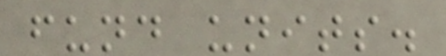fund units.
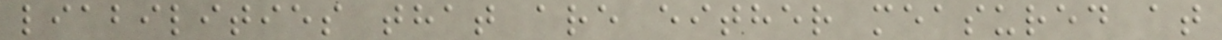liabilities that are either measured at
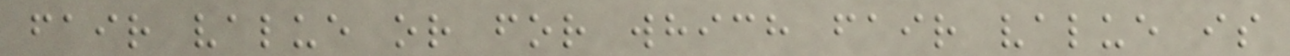fair value or for which fair value is
